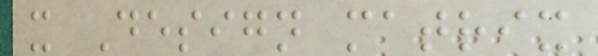x Design matrix
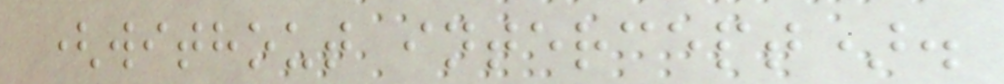(without intercept).
